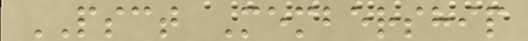PSCT Membership
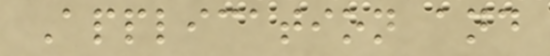Application and
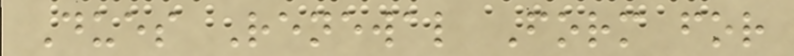Dues Renewal Form for
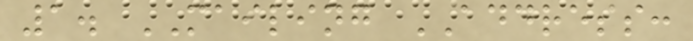1. MAILING ADDRESS:
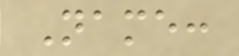Name:
